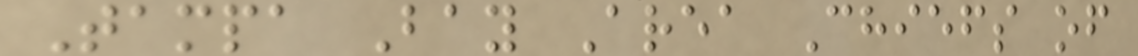Tampa Bay Area Chiefs of
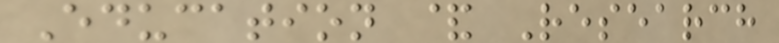Education & Research
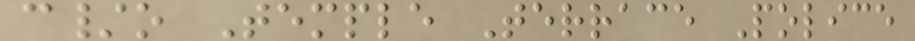c/o Temple Terrace Police
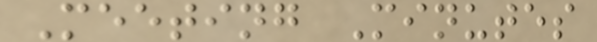Meeting Minutes
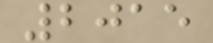2015
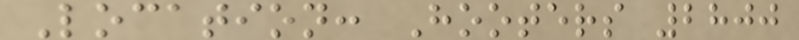Location: Hooters 2800
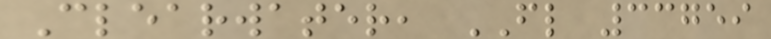Clearwater, FL 33759
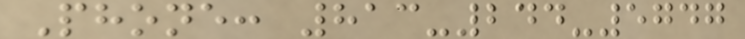Phone: 813-244-5747
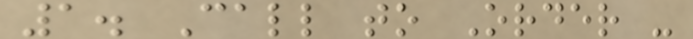1. Call to Order -
